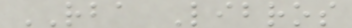RBA Libros
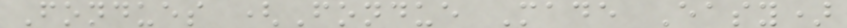Fondues (Fondue Made Easy)
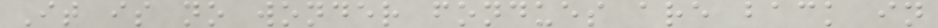It is no wonder fondues are back in
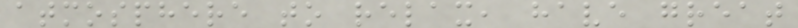atmosphere to relax, have great
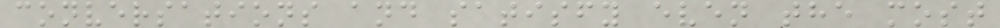conversations and satisfy even the most
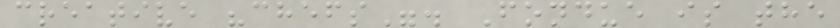creative "chefs". Fondue is the
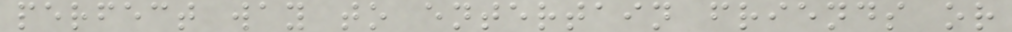perfect way to entertain friends or
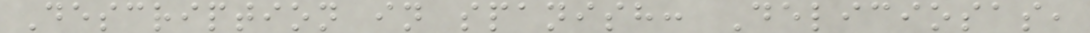Description in spanish: Deliciosas,
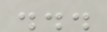...
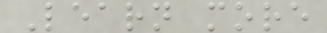Learn more
